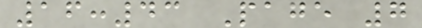16:43 Page 7
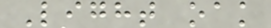Light oak
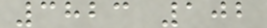3823 102
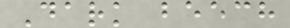Dark beech
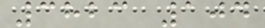3823 104
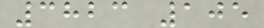3823 105
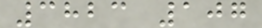3823 107
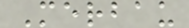Merbau
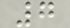7
